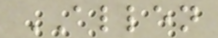ALLEN
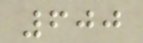600
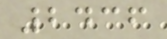2436
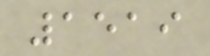1519
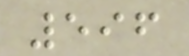596
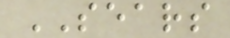SEARS
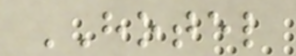HOTEL
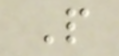P
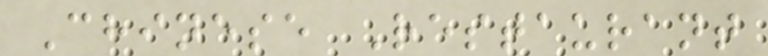Chinese Restaurant
